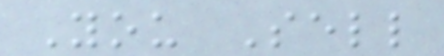You Sell
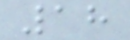18
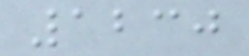1230
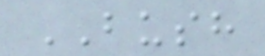BUSH
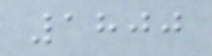1800
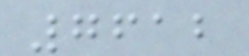7612
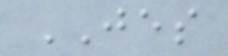JES
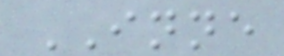INNE
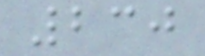230
